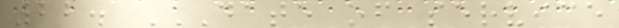22. DATE OF SERVICE
